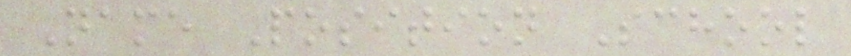Name Position School
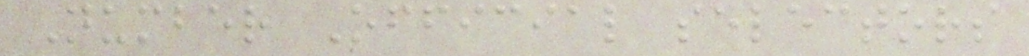Number Official selectors
